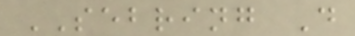SEBRING D
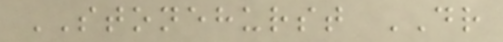STONEHURST DR
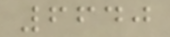6640
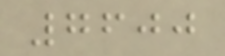7600
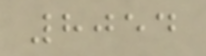8054
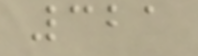321
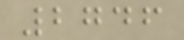2746
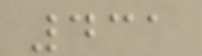431
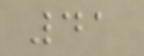41
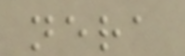nera
